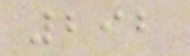292
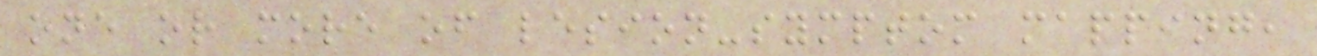one or more of lesion-symptom mapping,
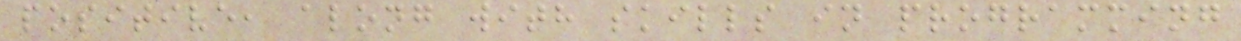positive, along with skills in programming
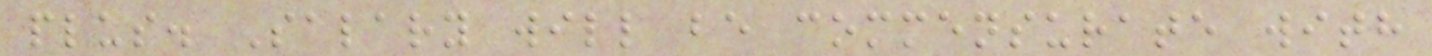plus. Salary will be commensurate with
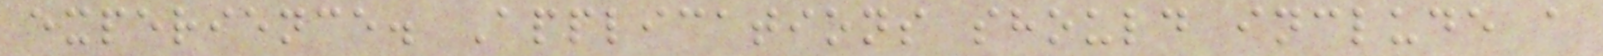experience. Applications should include a
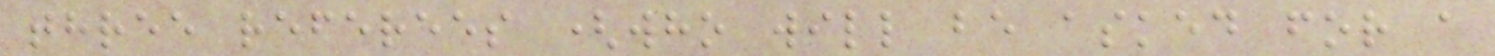three referees (who will be asked for a
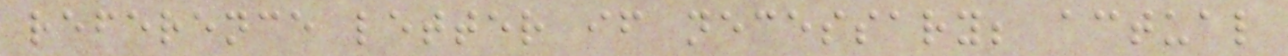reference letter if necessary; actual
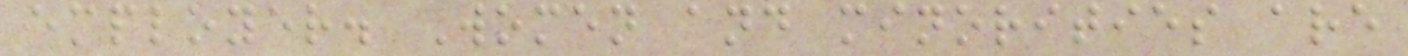employer. Women and minorities are
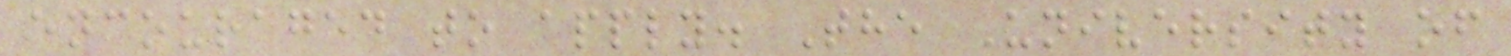encouraged to apply. The University of
